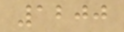1200
